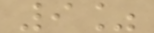9%
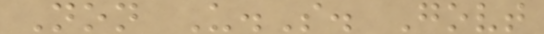Non U.S. Govt
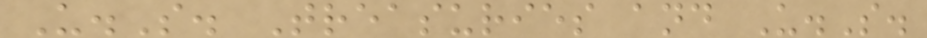U.S. Treasuries and U.S.
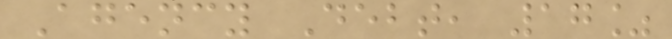Agency Debt, 17%
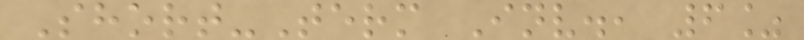Short-Term Inv., 6%
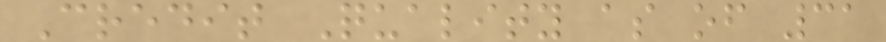Credit Quality as of 31
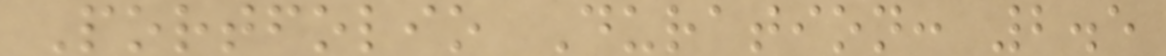Portfolio Duration: 2.5
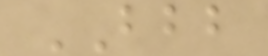BBB
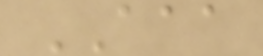AAA
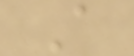A
